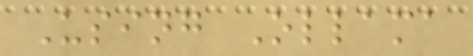Using Ollama
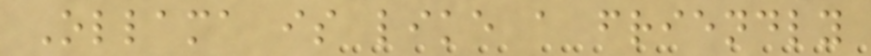Ollama is like a friendly
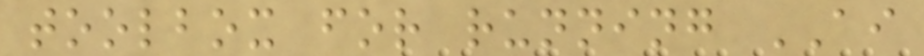toolbox for running AI
